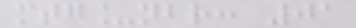mtg_nbr: 01
